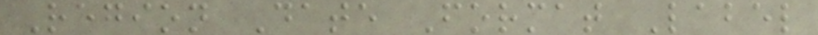Region Date Format Label
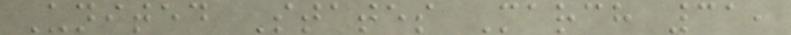United States March 31,
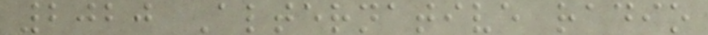2020 Alternative radio
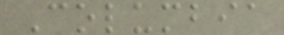Columbia
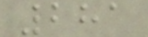281
